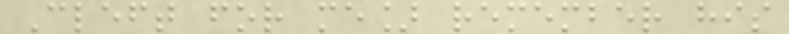Cleft for me] remember his
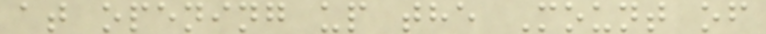at opening up the Mount of
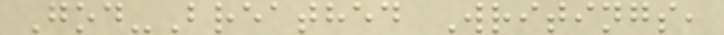God-Breathed Writings,
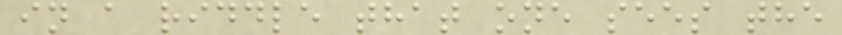in a riddle that one sees the
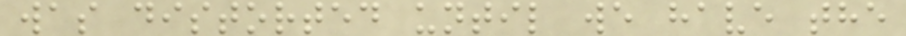was distorted until we have the
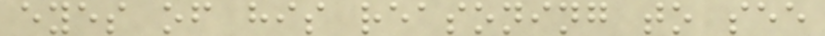eyes of his reasoning to see
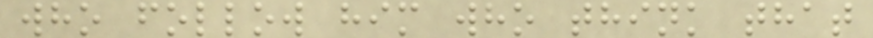who follow him who think that
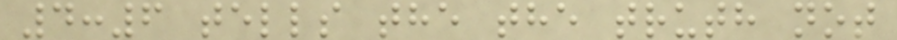4:6 tells the the truth not
